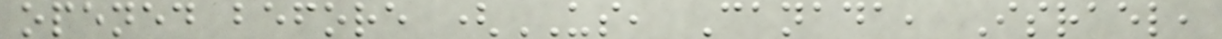opened before (US, Canada, Israel,
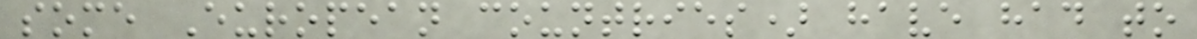some European countries) have had to
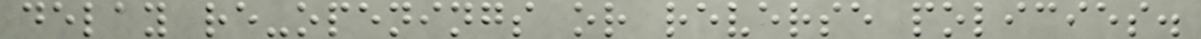delay re-openings or reverse policies.
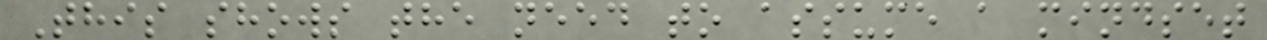This shows the need to assume a mindset
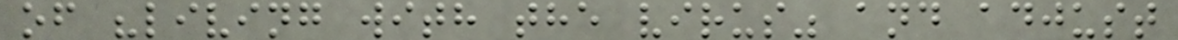of "living with the virus" and adjust
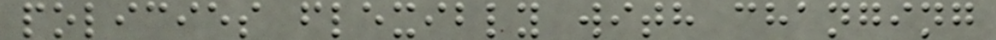policies flexibly with changing
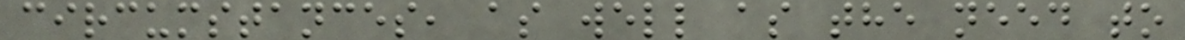circumstances, as well as the need to
